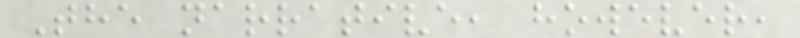The narrative, however,
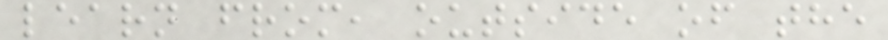learn from, outside of the
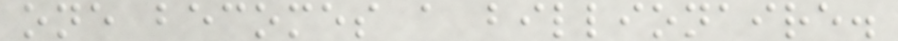one becomes a billionaire.
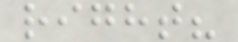right?
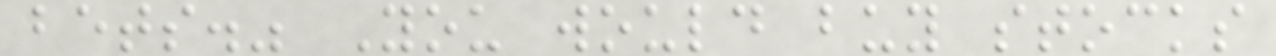bets." You would buy stocks
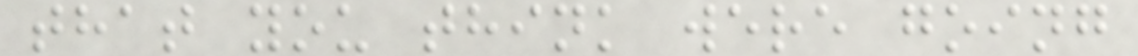that you think were going
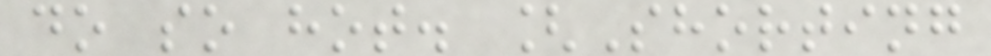do so hot. [Shorting
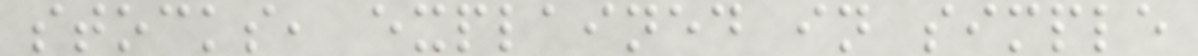stocks, explained in simple
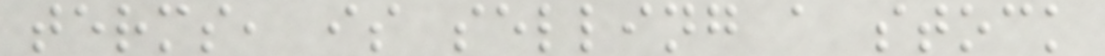terms, is selling a stock
